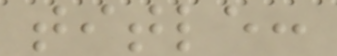title:
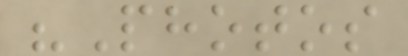"Photos
